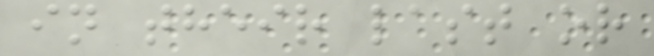in their last or
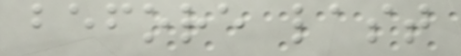before last
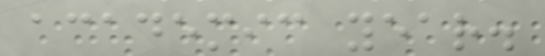academic year.
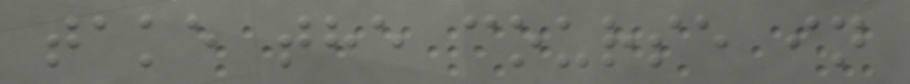take the course in
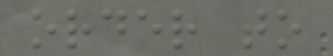order to
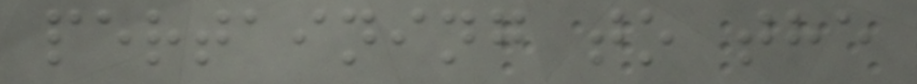pertaining to the
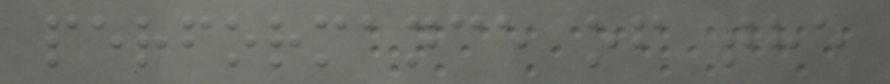performance of the
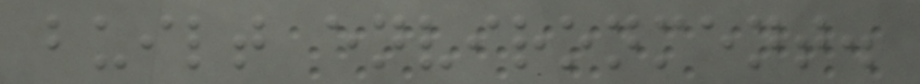built environment.
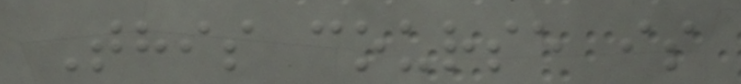This course is
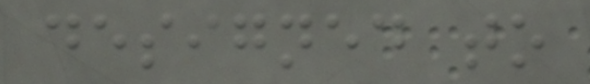designed to
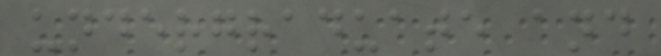undergraduate and
